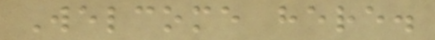Welcome here.
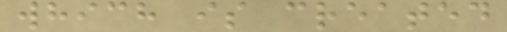which is created
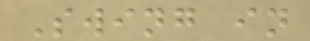Swing in
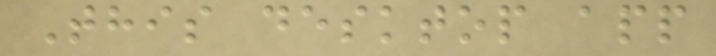This desktop app
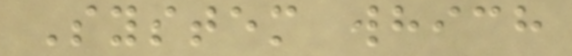System which
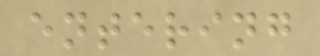entering
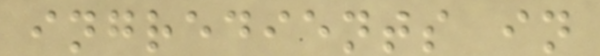ingredients in
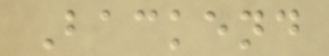Backend
